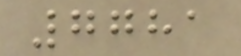7781
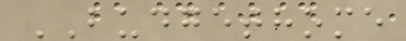BUDGETHOME
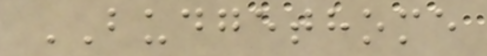BUDGETHOME
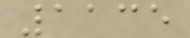1135
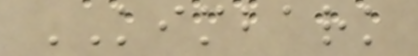KIMBARK
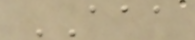AAA
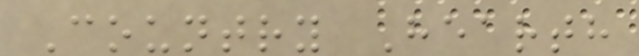Country Hearth
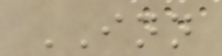INN
